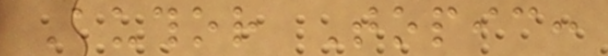Author Topic:
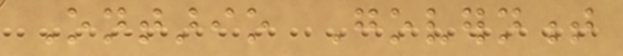Ontario Government
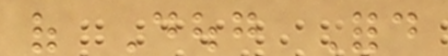of Doug Ford
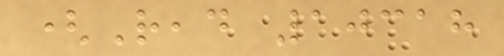(Read 10318
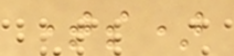times)
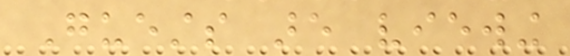Guests are viewing
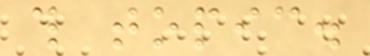this topic.
